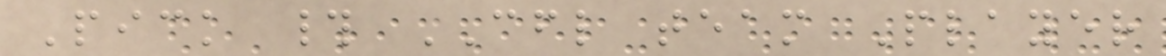Pick # CFL team Player
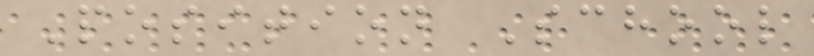Position School
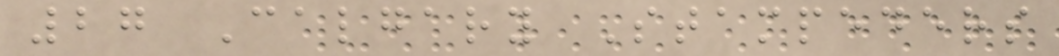27 Calgary Stampeders
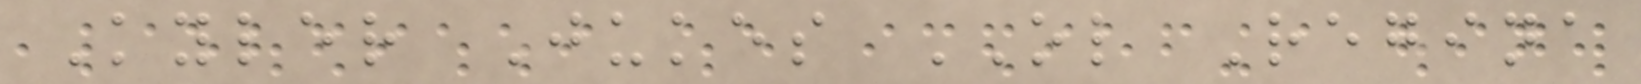Kyler Jukes OL Regina
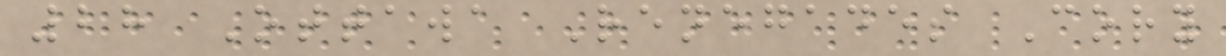28 Ottawa Renegades Cory
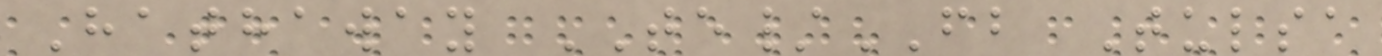Hathaway TE/FB Tulsa
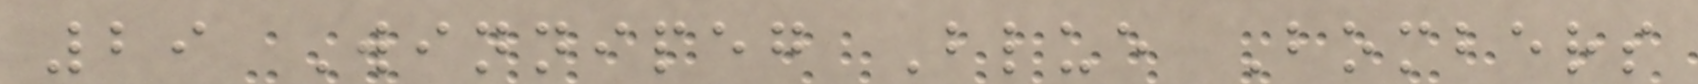29 Winnipeg Blue Bombers
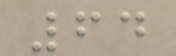64
